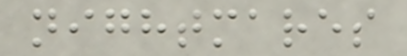nightmares
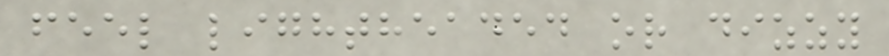feel lightheaded or dizzy
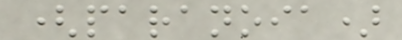(paranoia)
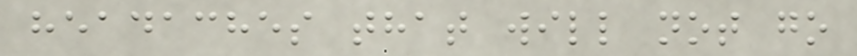headaches that will not go
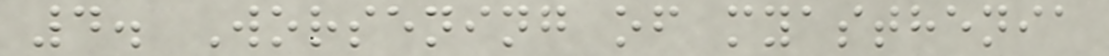4. Worsening of myasthenia
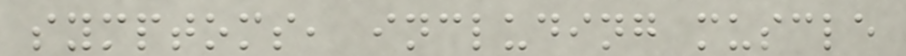symptoms, including muscle
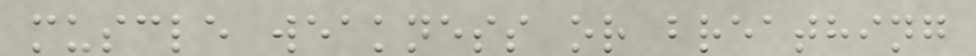muscle weakness or breathing
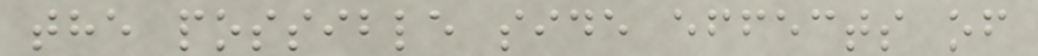the possible side effects of
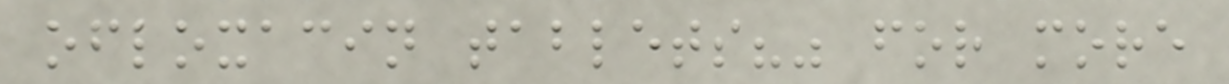ofloxacin tablets?" for more
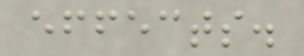effects.
